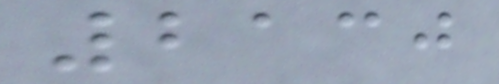2130
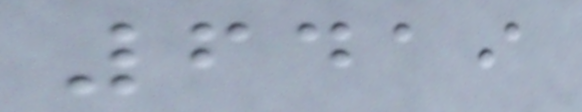6419
